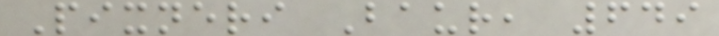Pixneri Baur, 649
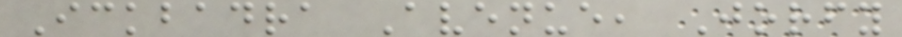Ickbadra Avenue, Jorfy
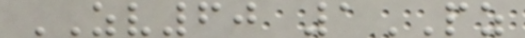ZV60 1PZ
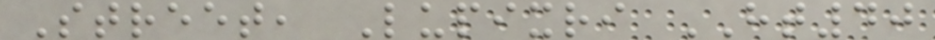Street, Lupixri HT40
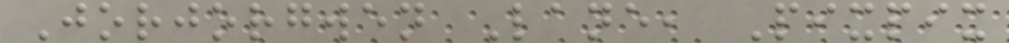Jorjorgwen Lane, Pixpix
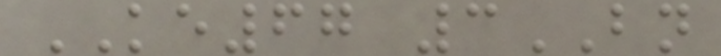KE67 3BN
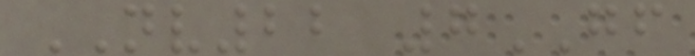NV22 7GF
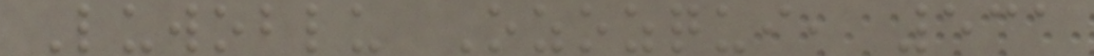Luwoblu Ozozqui, 531
